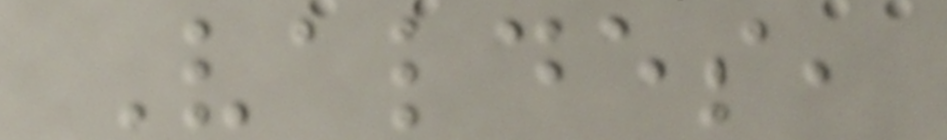Valdes,
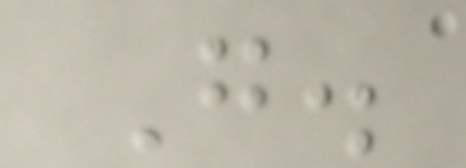G.
